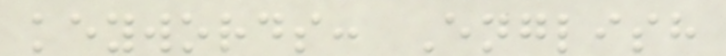keywords: English
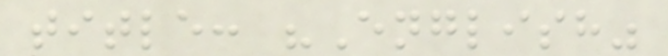title: "English"
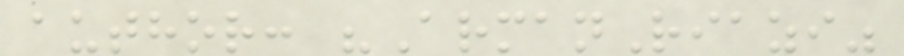author: "ArmanRiazi"
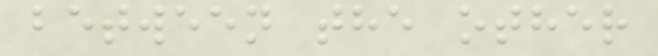between the other
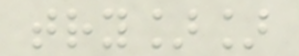try]]
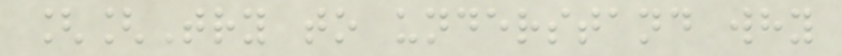[[Try to understand why
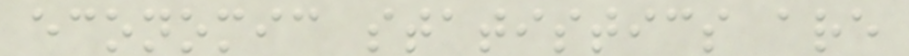economic statistics are
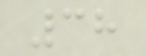38
